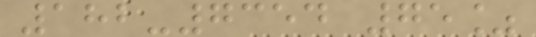182-7354 75%
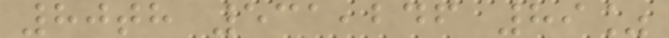80th 531,246 89%
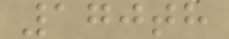170th
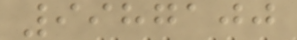9987100
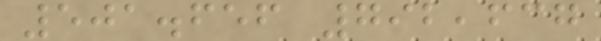501.656 792,637
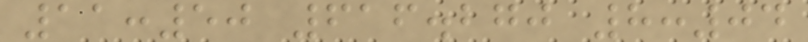11:50 616.270 8:04
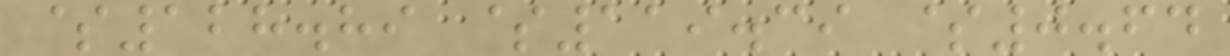$128.89 $119.39 $0.64
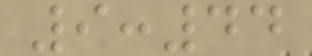9:44
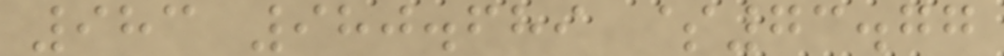983 980.689 $73.77
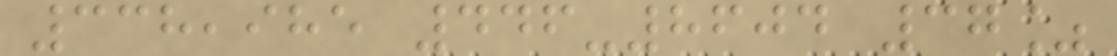338,985 446-8604 37%
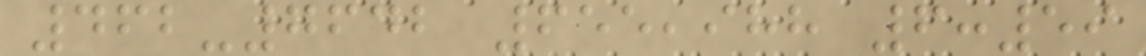462-7642 655,988 6:59
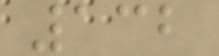132
